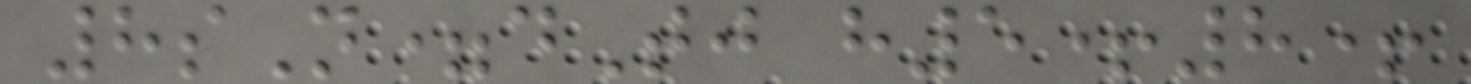8sN=dTj h5+8+
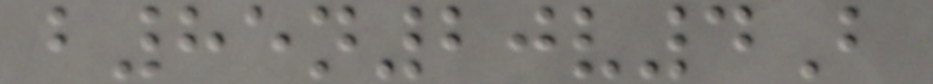b85n20v4B
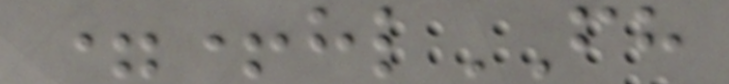=+hlFH
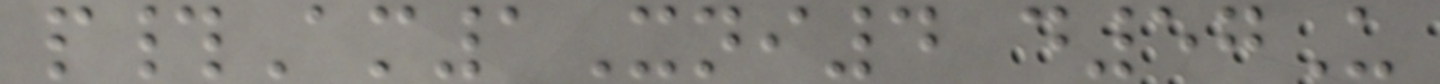p#Am1Xni4 d57U
